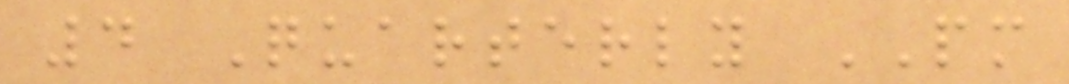4 Quarterly PM
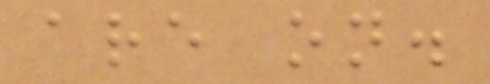are on.
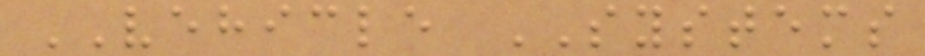VEHICLE SYSTEMS
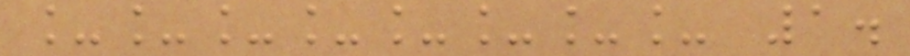________ 1.
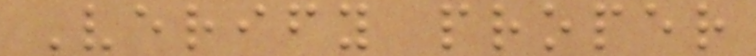Verify proper
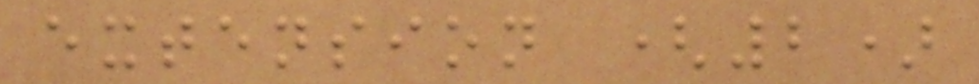extension (2)
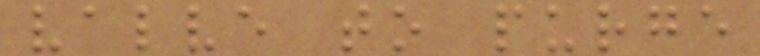valve to purge
